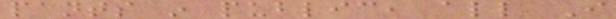pants in public, all I
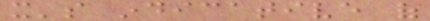it's indicative of
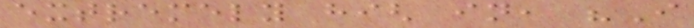extremely high in, "I
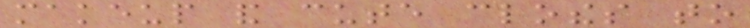makeup and cute clothes to
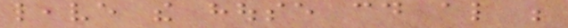leave the house could also be
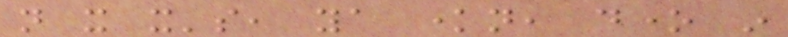not it it's, ya known, done in
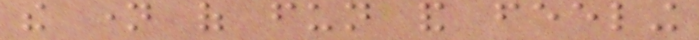the name of fun and feeling
